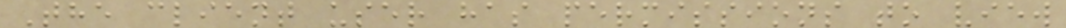The client user has permissions to view
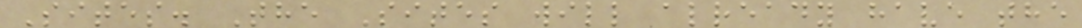Sites. The Sites will already have the
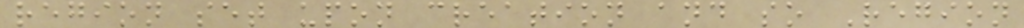region set upon creation and so Region
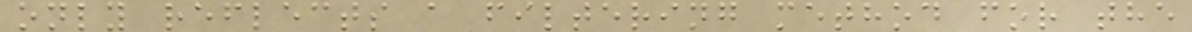only reflects a filtering method for the
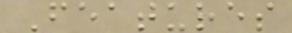Features
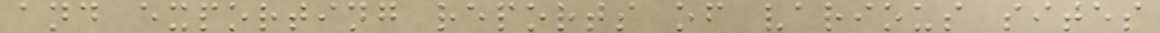and exporting reports of various sites
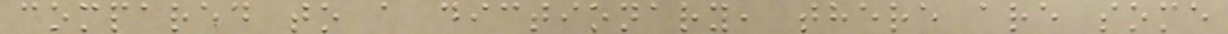compared to a dictionary, there are some
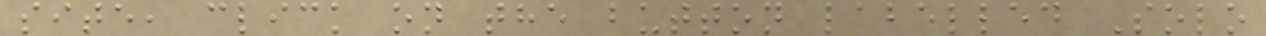site, click on the button labelled Solo
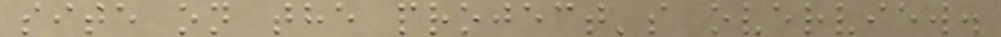site on the project's overview.
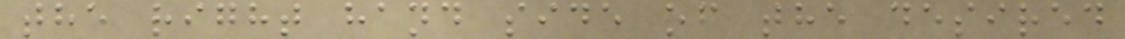the right hand side of the desired
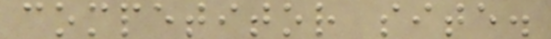competitor site.
